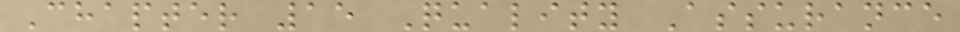Chapter 15 Quality Assurance
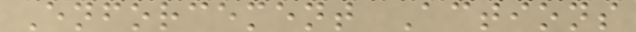Enforcement Actions
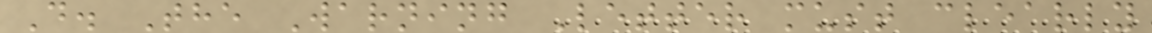D. The Warning Letter must clearly
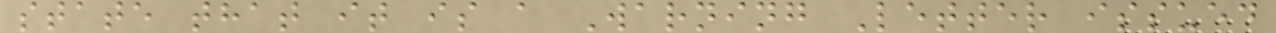state that it is a Warning Letter issued
